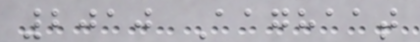2010 Aaghaat
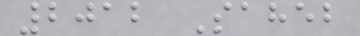2012 Saheb
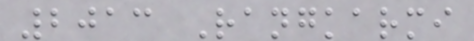2013 Rangkarmi
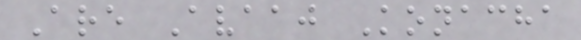Are Avaaj Konacha
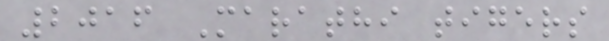2016 Marathi tigers
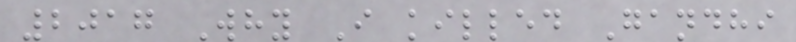2017 Why I killed Gandhi
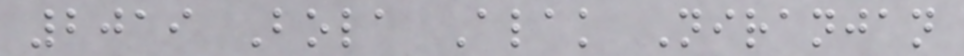2019 Bola Alak Niranjan
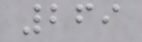269
